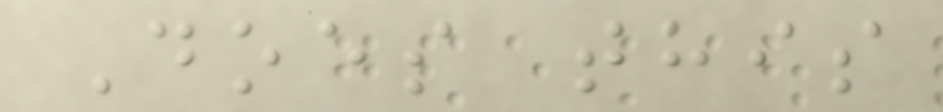Does this
